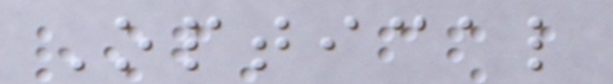Optical
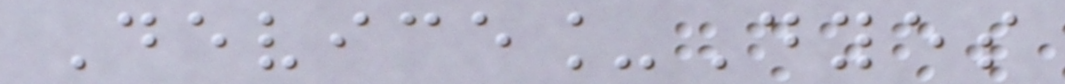Device_Dyes
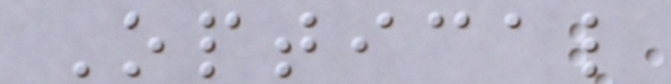Optical
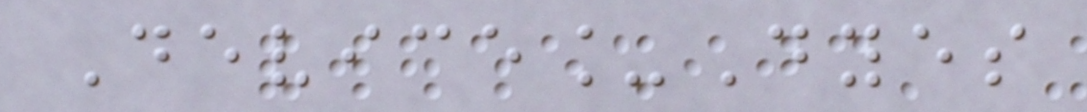Device_Dyes
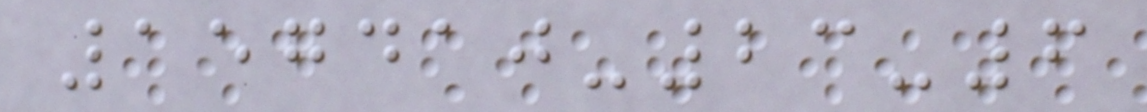157410-23-6
